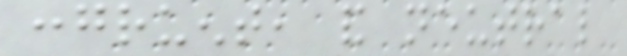congruent, and neutral
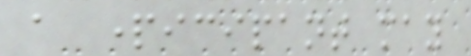a participant may
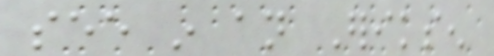see in an Eriksen
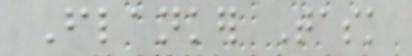Flanker Task
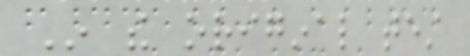In the original test
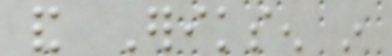and Eriksen in
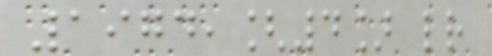1974,[4] letter
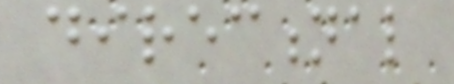directional
